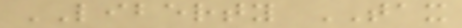LIBERTY TAX
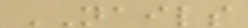NAILS
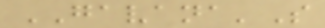GAVANA'S
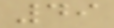49
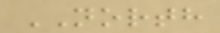NORTH
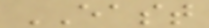EAST
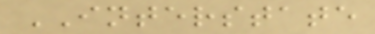INTERSTATE
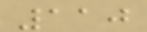110
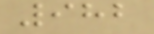982
